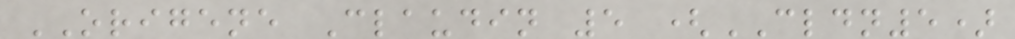ORIGENE Claudin 5 (CLDN5)
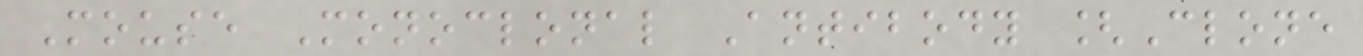Mouse Monoclonal Antibody [Clone
